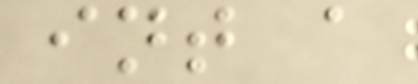int a
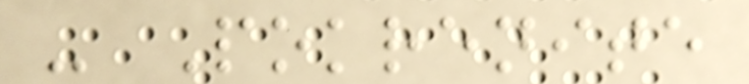- Pokrenite
